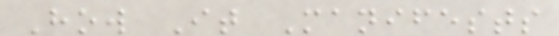How It Manifests
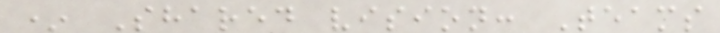* Shared vision: Teams
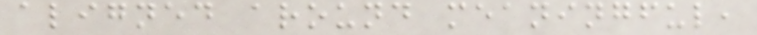aligned around meaningful,
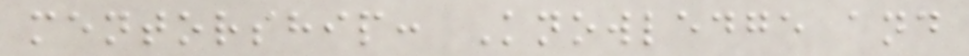mentorship: Knowledge and
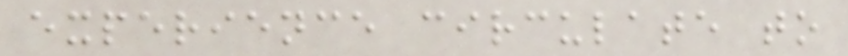experience circulate to
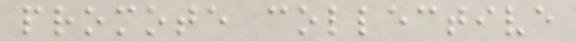promote collective
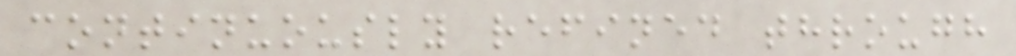continuously refined through
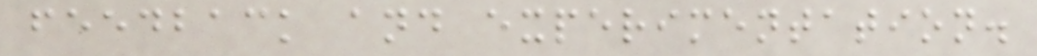feedback and experimentation.
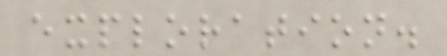exploration.
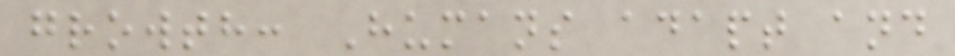growth: Humans adapt and
